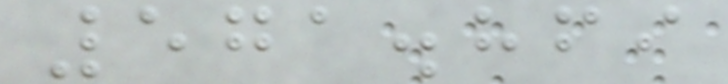571.869
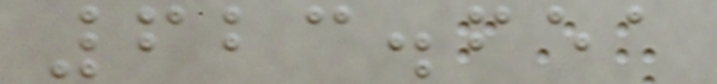623.651
